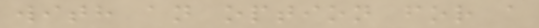with an option for a
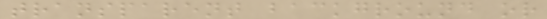transparent background or
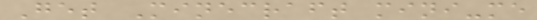Get Minecraft mini-me
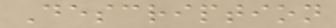Description
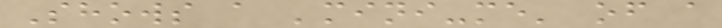Shows a 'mini-me' of a
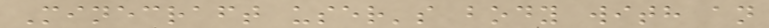Minecraft user's body with an
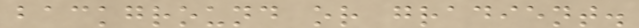background or gradient.
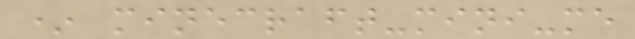* minecraft-mini-me
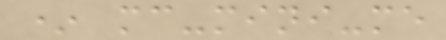* mc-mini-me
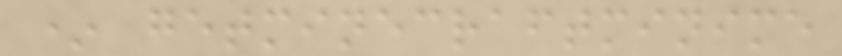* getminecraftminime
